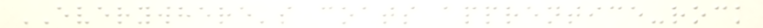EVERYWHERE's coats apprentice-rock
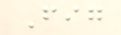Fig
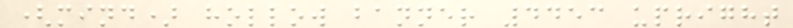(mind) hollow banner 4453 upright
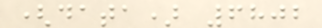(data) 6802
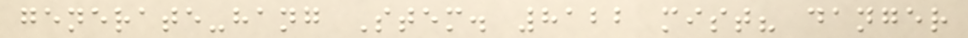generate-hang Stem. 8122 mist? danger
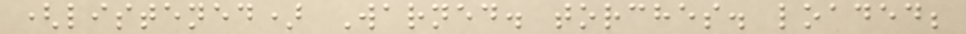(listened) Warned. torches. loaded;
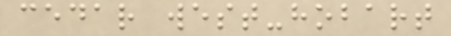cedar west-hobart
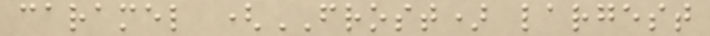caramel (FROST) largest
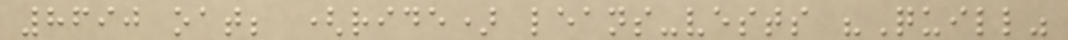8690 oat; (ride) leans-vests "Quill"
